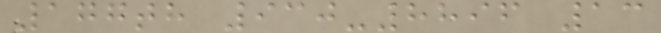177th 930-8896 13
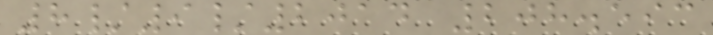8/9/2014 208.593
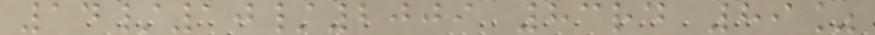14/10/2009 83rd 89%
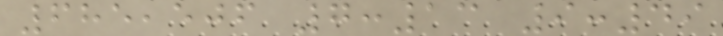685,506 7:13 9:49
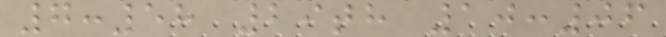7:58 29th 10:06
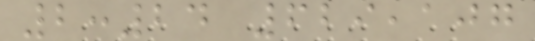2:24 629,107
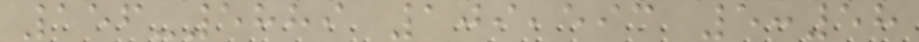156-5889 109,593 5:58
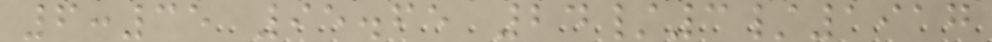6:35 95.65 24/3/1917
